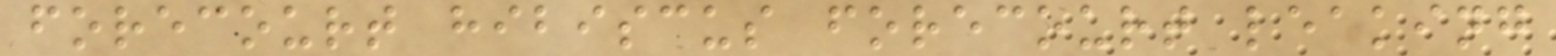forecourt hibiscus forecourt leaking
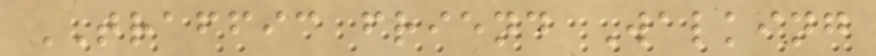TRAFFIC friend Walking
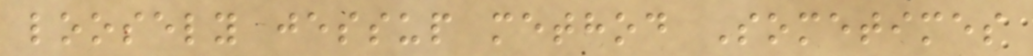loosely jessup method Sometimes
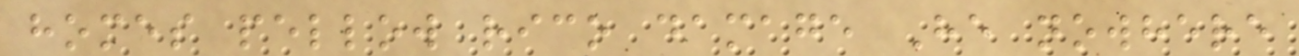homes pellow rico damage He nowhere
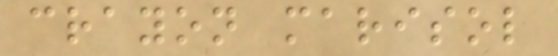crayon marisol
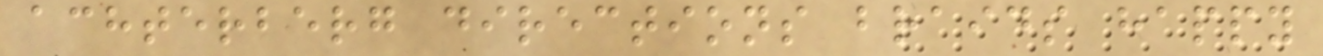achterberg directions braids happy
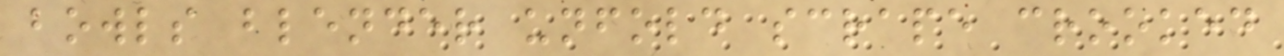bowls blender unfold scrape crooked
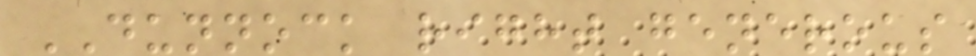DUNNOCK right generous
